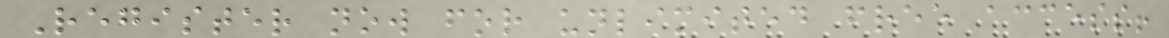Register now for unlimited free access!
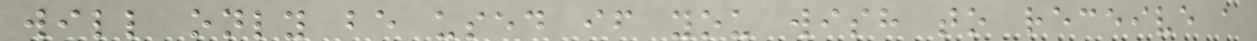will only be used if you wish to receive a
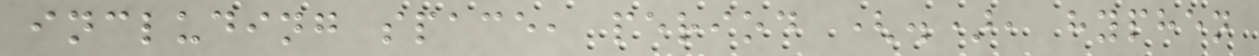including space, period (.), hyphen
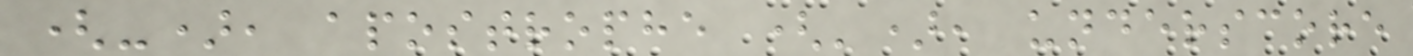(-), apostrophe ('), underscore
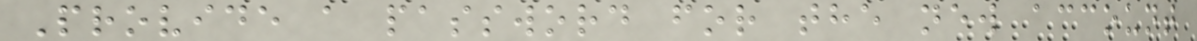Provide a password for the new account
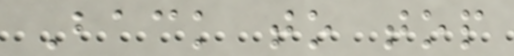Back to top
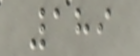189
